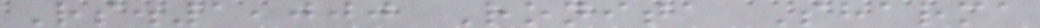Rs.1,000 Ronita Sharma
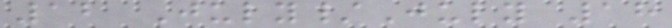12 July/July 18
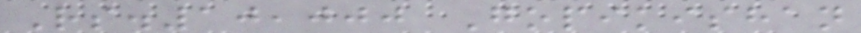Rs.10,000 Gopikishan
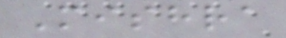Mishra
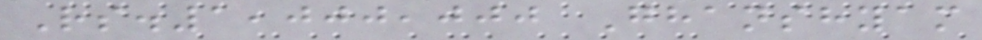Rs.1,000,000 Ghanshyam
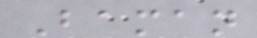Baman
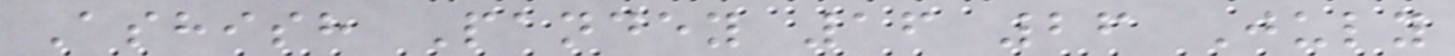Ashish Pandey 16 26 July
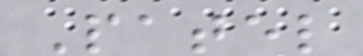Patel
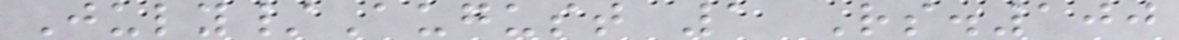July/August 1 Rs.100
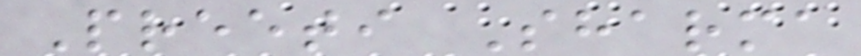Preeti Sharma
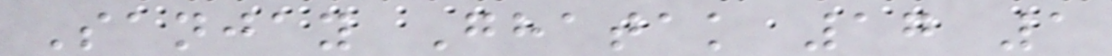Sanjay Ghatak 17 1
